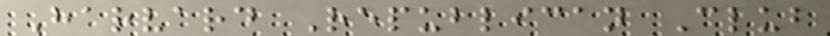Harvard Republican Club
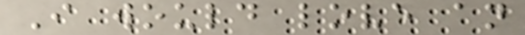I would love an
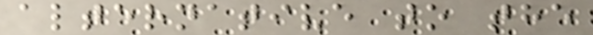alternative to the
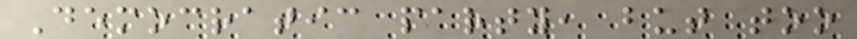Democratic party, but too
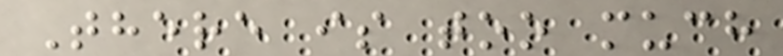There is too much
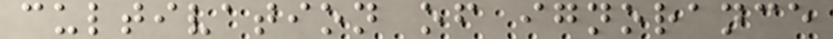cultivation of ignorance
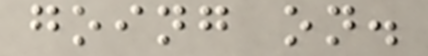going on.
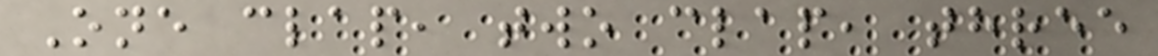One clap, two clap, three
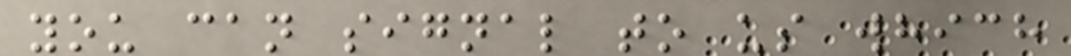you can signal to us which
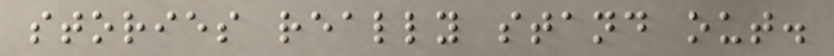stories really stand out.
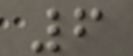6
